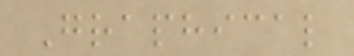Graphical
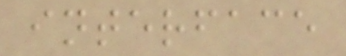interface
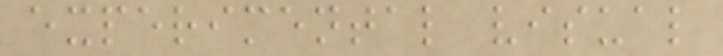experimental visual
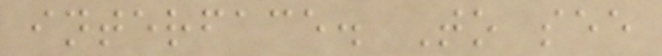interface. To see
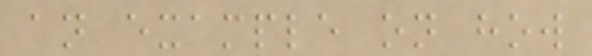an example on how
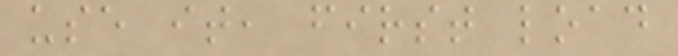use it, first load
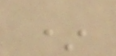*
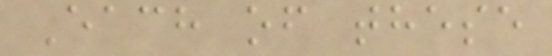Each of these
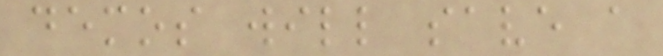demos will save a
